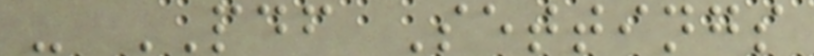- PDF Settings
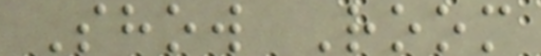Show Room
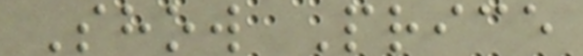Show Price
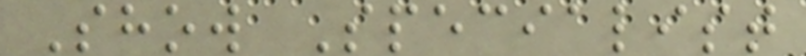Show Specialist
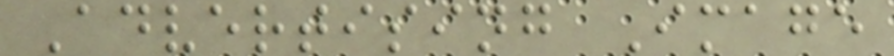Advertising Image
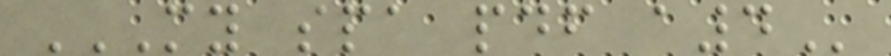MY SPA PDF A4
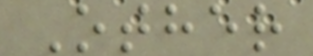Other
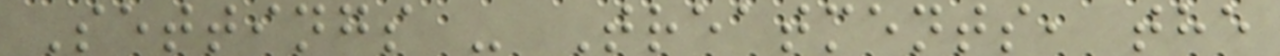Settings - Treatments, the
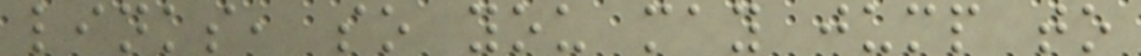links, so you may jump to
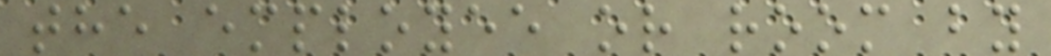the employee or room by
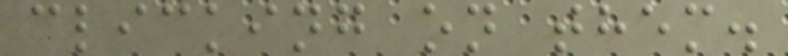clicking on them.
